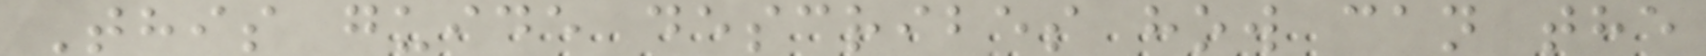This guide describes how can the
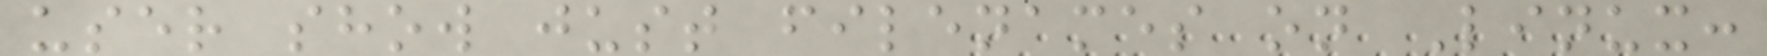user show just filenames on Linux:
